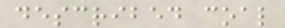described coal
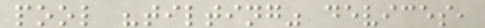pool "tilting" devices,
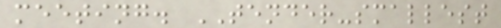meeting. TENDER-smallest
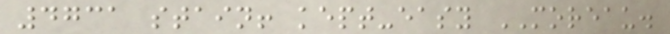4731 stain! kept-easy MOREAU.
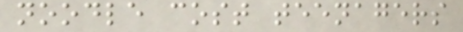noodle cost teenagers
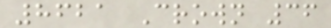8621 Crown 36
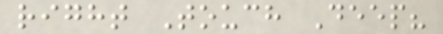right Touch Deep?
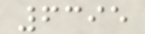6395
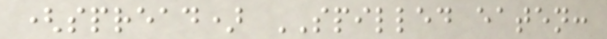(spread) SPILLED eaten:
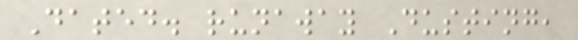Dated. runaway Dusting,
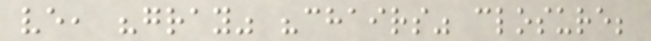ve, "gray" "chairs" closure;
